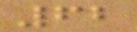62
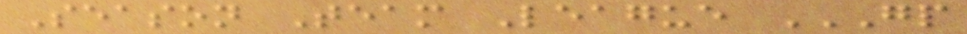Season Team League GP
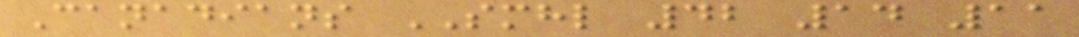Canadians SMHL 42 14 11
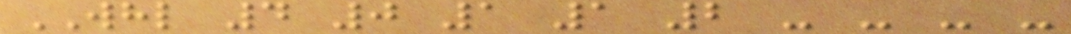WHL 4 0 1 1 2 - - - -
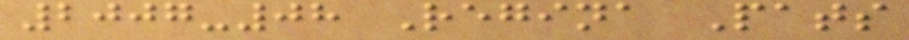2007-08 Regina Pats
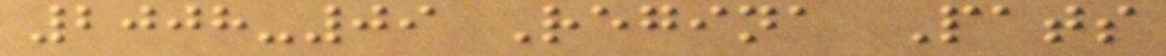2008-09 Regina Pats
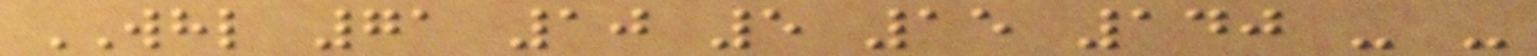WHL 71 10 5 15 140 - -
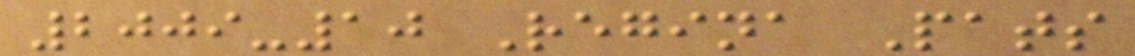2009-10 Regina Pats
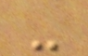-
